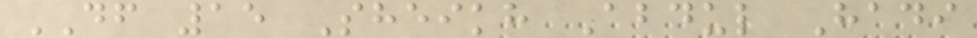DF 15 Sheikh Abdul Hadi
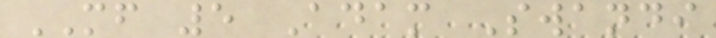MF 5 Adam Swandi
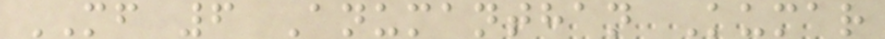MF 6 Anumanthan Kumar
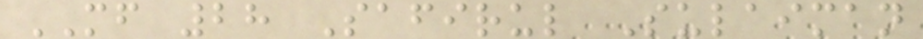MF 28 Safirul Sulaiman
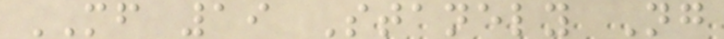MF 19 Stanely Ng
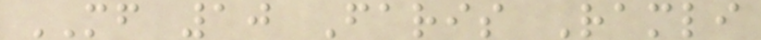MF 10 Faris Ramli
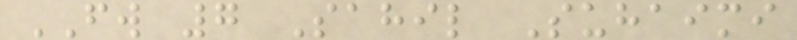FW 7 Sahil Suhaimi
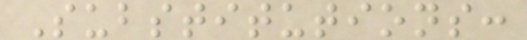Substitutions:
